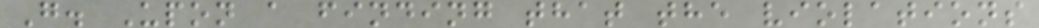G. Upon a finding that the violations
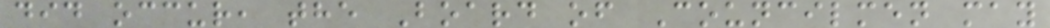did occur, the Board of Councilmen may
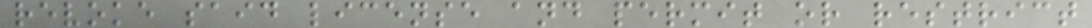revoke said license and permit or restrict
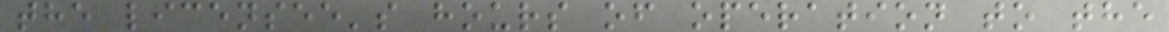the licensee's hours of operation to the
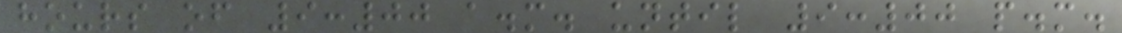hours of 9:00 a.m. until 9:00 p.m.
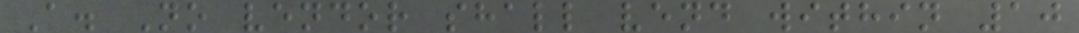A. No vendor shall vend within 10
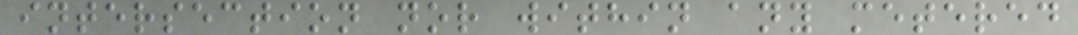intersection nor within any metered
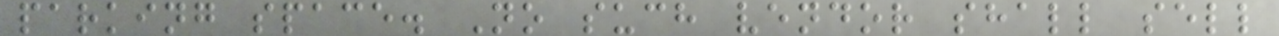parking space. No such vendor shall sell
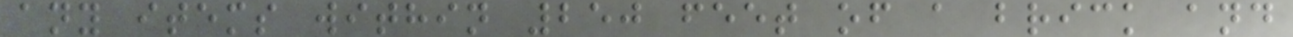any items within 250 feet of a brick and
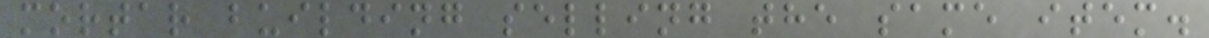mortar building selling the same item.
